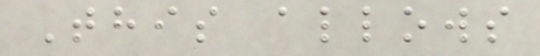This allows
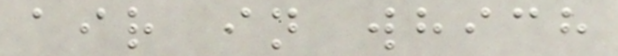air in which
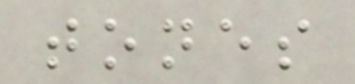tones
